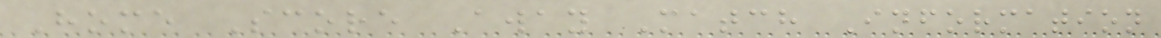Home Score Away Match Information
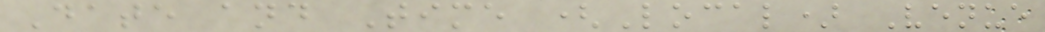Date and Time (Local) Venue
